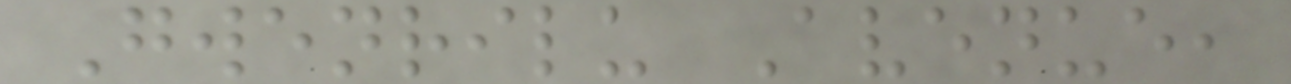Gwenrilu Avenue,
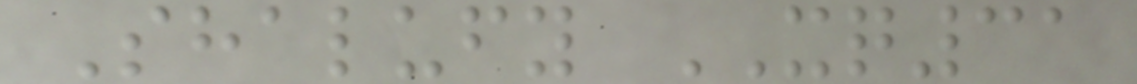Shalufy XQ31
